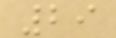29
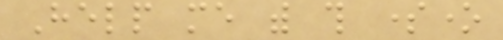Help me with this someone
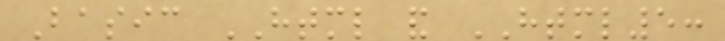Basic HTML and HTML5:
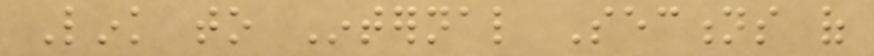Link to Internal Sections of
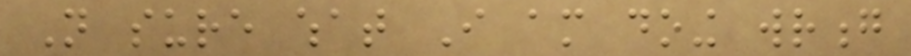Not sure what I am doing wrong
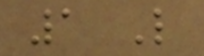1 Like
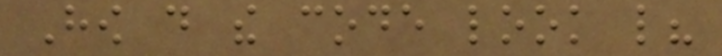How do the code look like?
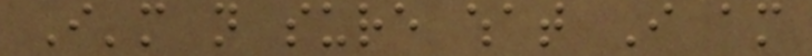I'm not sure what I am
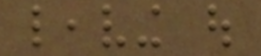leaving out
